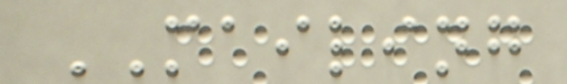MAILING
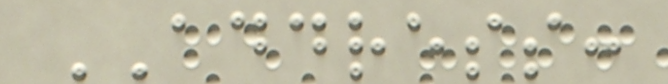ADDRESS:
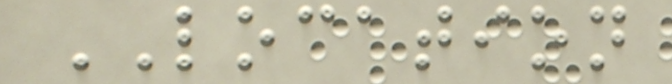LOCATION
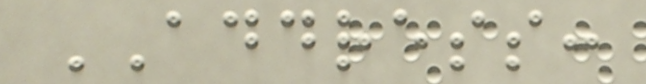ADDRESS:
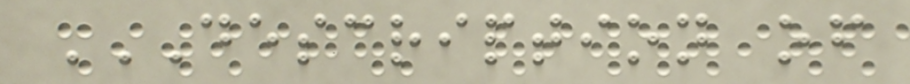DESCRIPTION OF
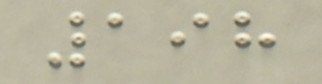198
